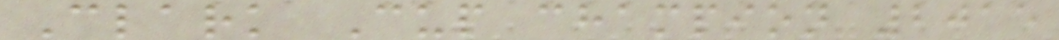Clark Cup champion 2015
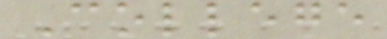College
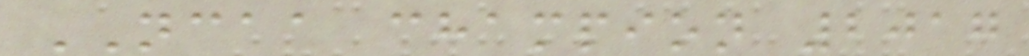NCAA champion 2017
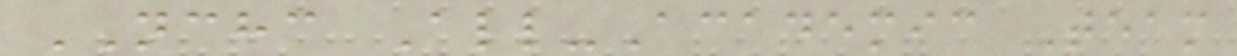NCHC All-Academic Team
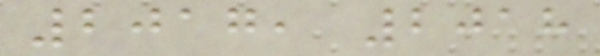2017, 2018
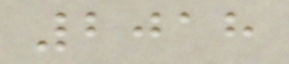2018
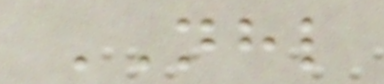NHL
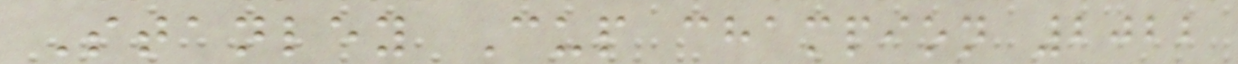Stanley Cup champion 2022
